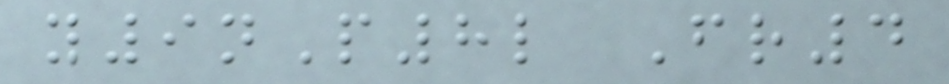y9nP8l Fr4
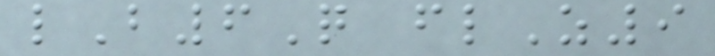lB6Q flZ9
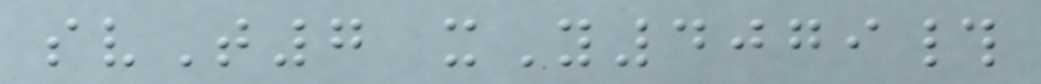svT7 xY4079#
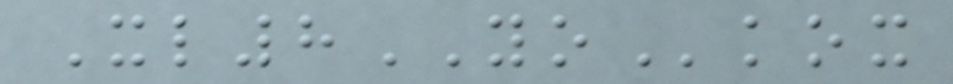Xl8YOkox
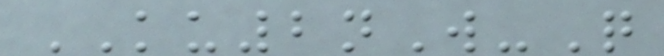KU2nW-Q
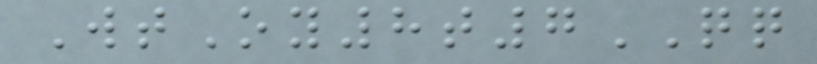WtOy8t7QQ
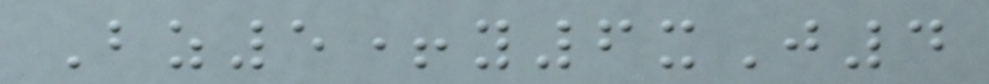Bz5+y6xJ4
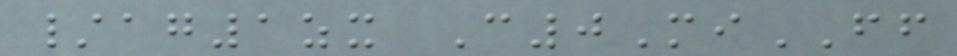/ag1zx C0MiFF
